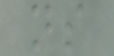ns
